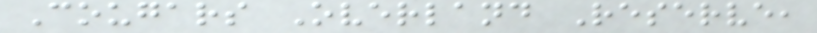Cougars Overland Reserve,
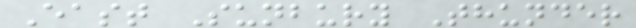East Sunbury Thunder
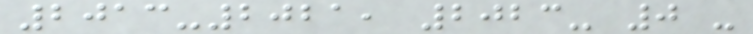2013-2021, 2023- 0 -
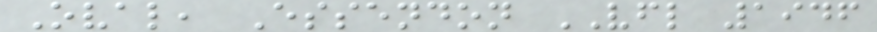Oval, Essendon VFL 1946
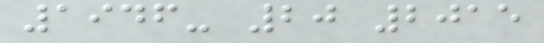1946- 20 2015
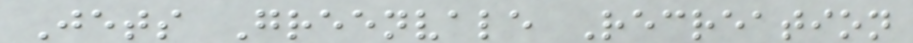Jets Greenvale Recreation
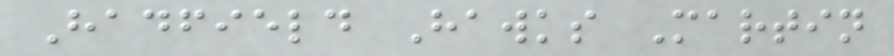Hadfield Hawks Martin
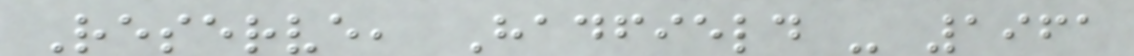Reserve, Hadfield - 1961
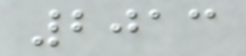2013
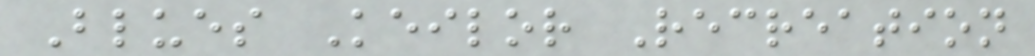Blues Keilor Recreation
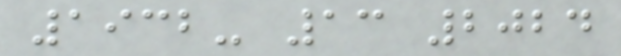1932- 13 2024
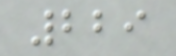229
